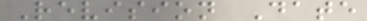Revision Date
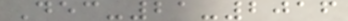Dec-21-2016
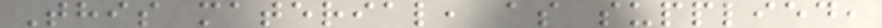This material, as supplied,
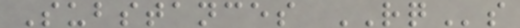Substances RQs
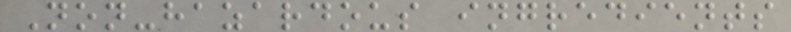Non-hazardous ingredients
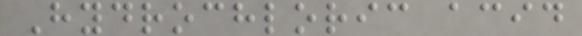Hydrochloric acid
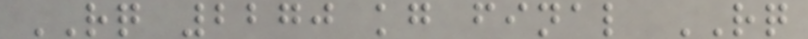RQ 2270 kg final RQ
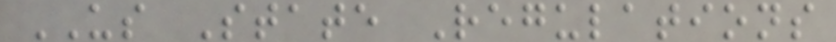US State Regulations
